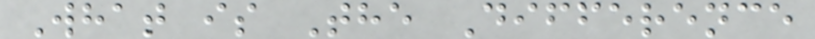What is The Difference
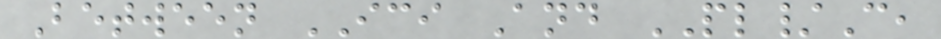Between ICI And PL/C,
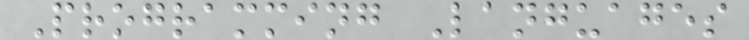Programming Languages
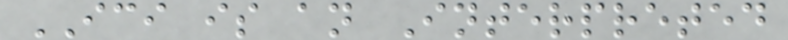ICI is an Interpreted
